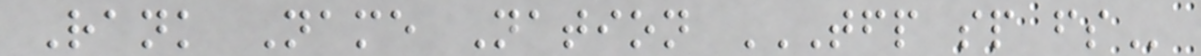Rank Name Nation TFP SP FS
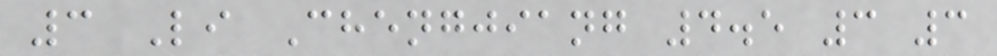3 Li Chengjiang 4.5 3 3
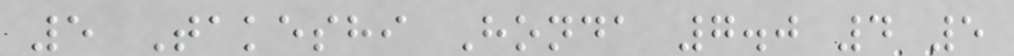5 Takeshi Honda 7.0 4 5
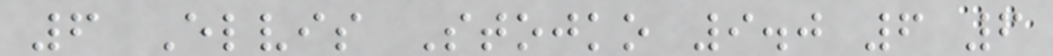6 Elvis Stojko 9.0 6 6
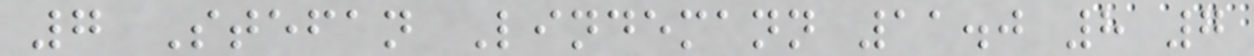7 Stefan Lindemann 11.0 8 7
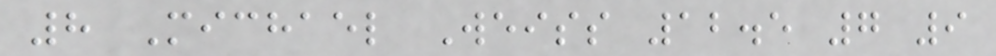8 Michael Weiss 12.5 7 9
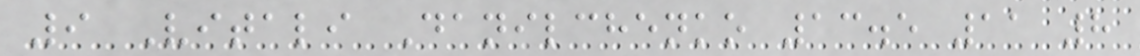9 Vitali Danilchenko 13.5 11 8
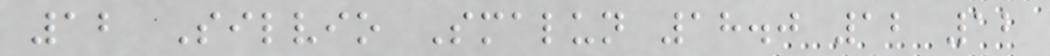12 Silvio Smalun 18.0 12 12
